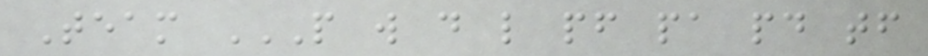Team P W D L PF PA PD TF
